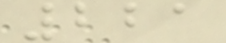221
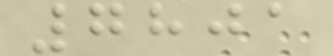7801
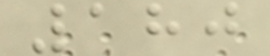180
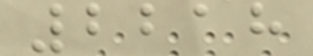2218
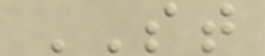ST
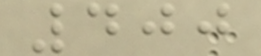400
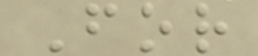For
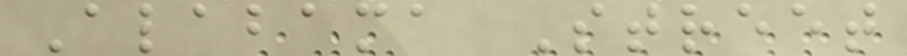Alabama Street
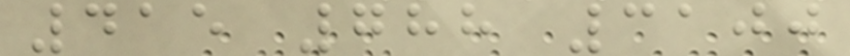415 788 3100
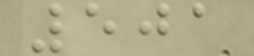501
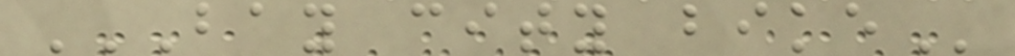BAY CITY BIKE
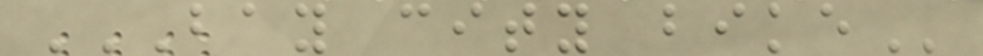BAY CITY BIKE
